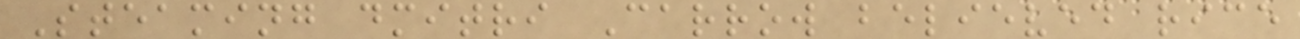Steaming dmitri Carrow believed rice
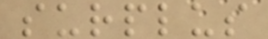surplus
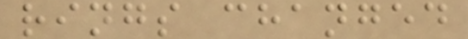rings changed
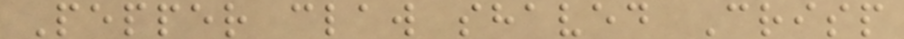Pepper claw shaved Crisp
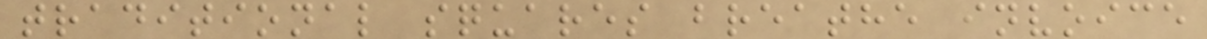traditional squares breathe invoice
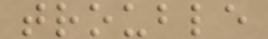trouble
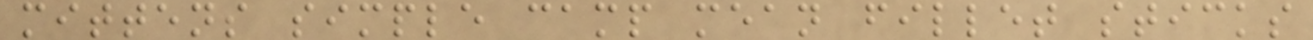mittens simple camp mean fillet sticks
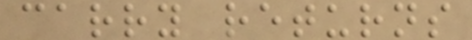carry returns
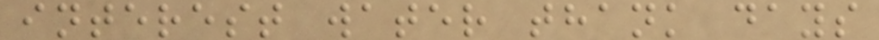interest water thank days
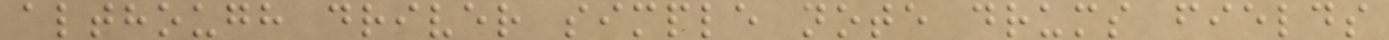although driver simple note drums fields
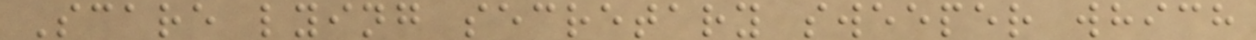Scare lying secretary sweeper which
